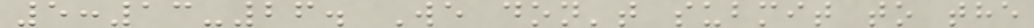5:13-26. We don't submit to the
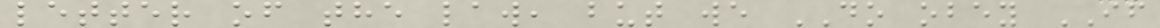letter of the law, but we DO obey IF
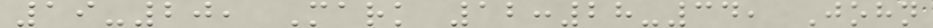19-20, Mark 12:28-34, John
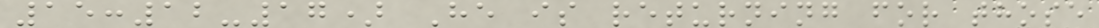15:12-17) He is returning for those
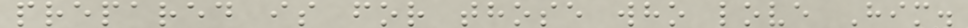prepared is for those who love Him.
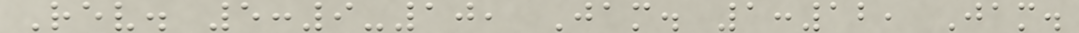Rev. 5:9-10, Jam. 1:12, Jam.
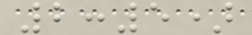2:5)
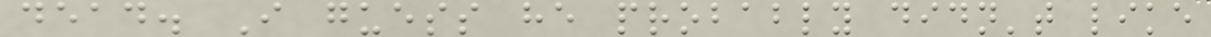dead. I guess he probably didn't like
